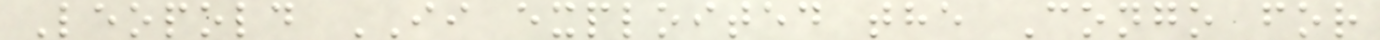Leopold II exploited the Congo for
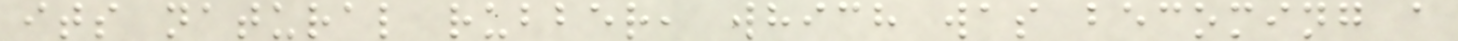its natural rubber, which was becoming a
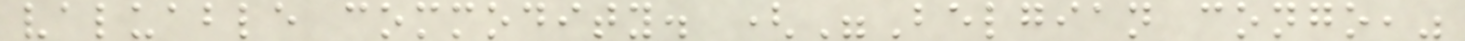valuable commodity. ("Belgian congo,"
